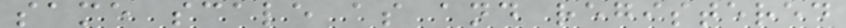same scale as and registered
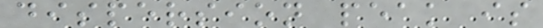dispersion peak is
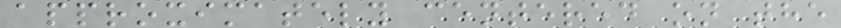approximately centered on the
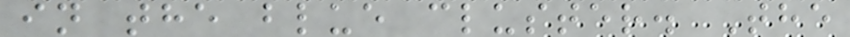in the blue cluster. The
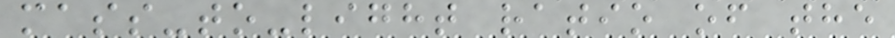mass-to-light ratio of the
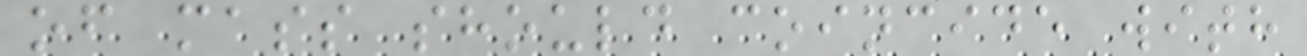of mass should coincide with
